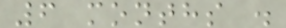6 months .
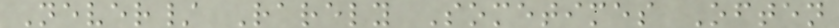Never/ Rarely Sometimes Often
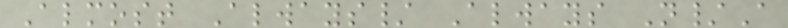Almost Always/ Always N/A
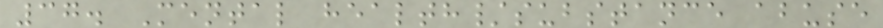37. Mental health/substance abuse
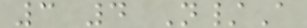3 4 N/A
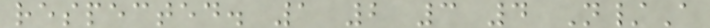respected. 1 2 3 4 N/A
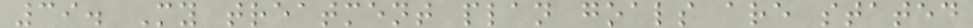39. My treatment plan goals are stated
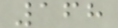168
